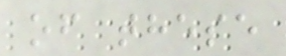of these
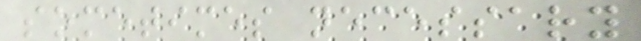sometimes necessary
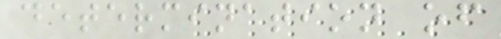determination of
